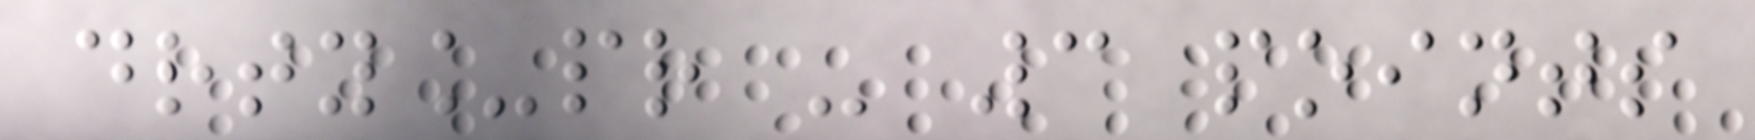drty_pr - 3 points
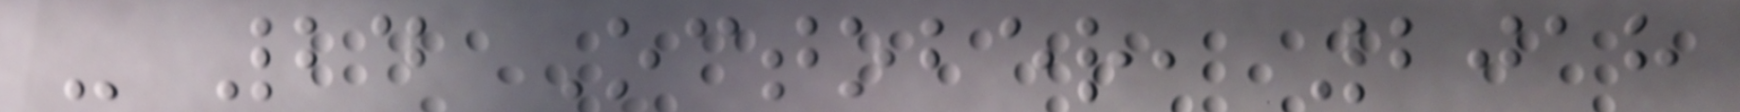- 24 October, 2018
